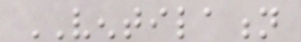VENTILATION
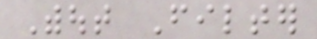Without Filter
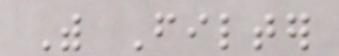With Filter
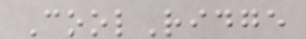CoolRidge
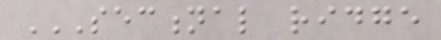SECTIONAL RIDGE
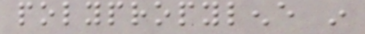polypropylene in
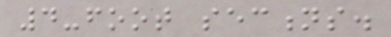4-foot sections.
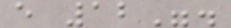every 12".
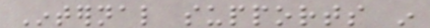Internal supports in
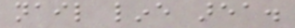nail line area.
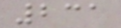231
